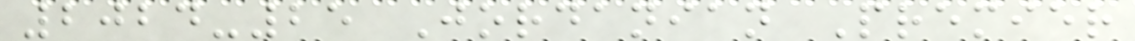2024-25 Jordanian Premier
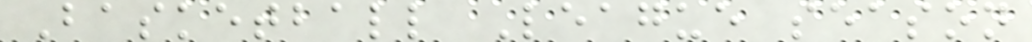Basketball League season
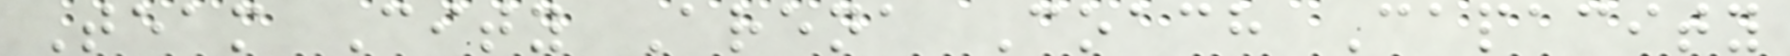Team City Arena Coach Capacity
